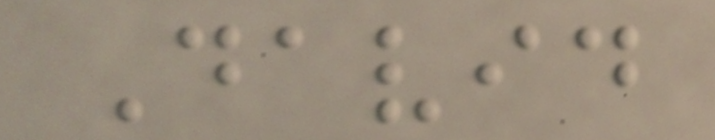David
